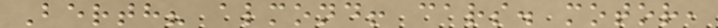Berth? almond! cars. motor,
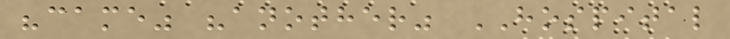"came" "another" HOSPITAL
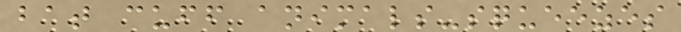bat cuff animals-squeezes
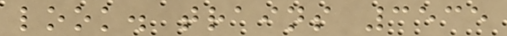look. trains 3535
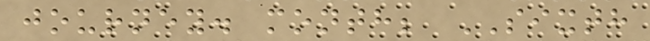journey. month; SIXTH
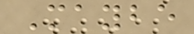Maybe
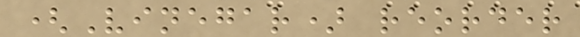(Vinegar) reorder
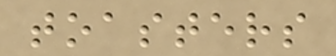toasters
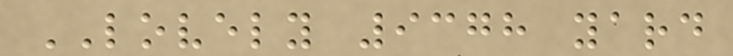LOVELY 9378 yard
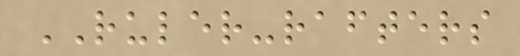RULER-rafters
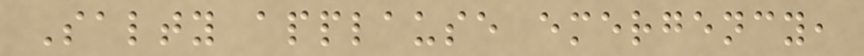Salty applause emergency,
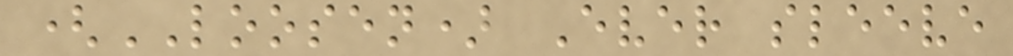(LOOSEN) Ever sleeve
